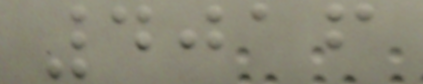4016
